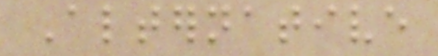Alternative
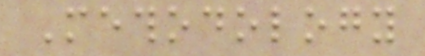Methodology
